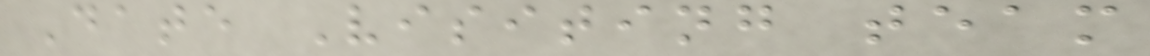Date Visiting team
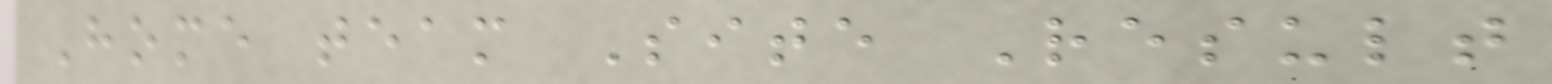Home team Site Result
